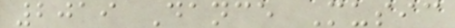2019 Dance Music
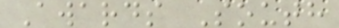Awards South
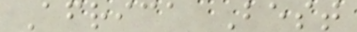Africa Best
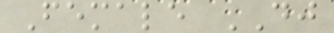Female DJ
